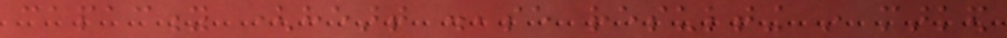capacity (heart disease resulting in marked
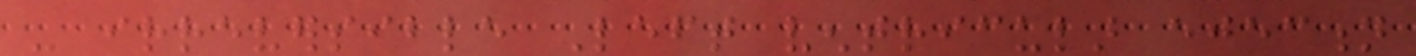- irreversible Left ventricular ejection
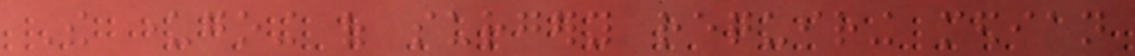The undergoing of surgery requiring median
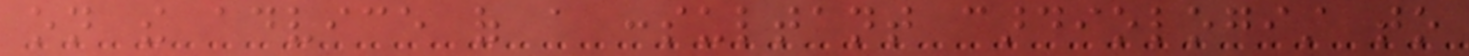on the advice of a consultant cardiologist to
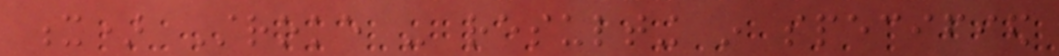x) Stroke - resulting in specified
